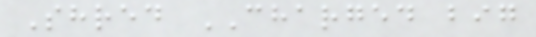Shred CHARGED big
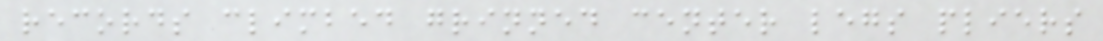records climbed grinned center legs pliers
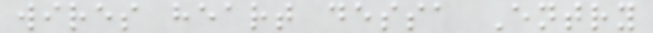wires heart dessa Entry
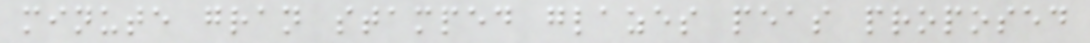minute gran stamped glazes peas proposed
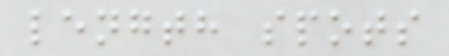length spots
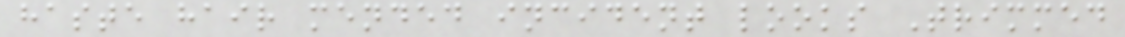haste hair mended incident looks Trimmed
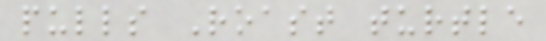pulls Roast turtle
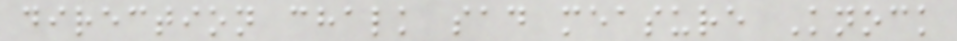direction chalk sad measure Knock
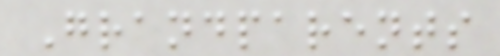Grandparents
